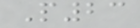P23
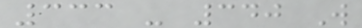333 - 340 W
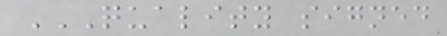QUALITY SIGNED
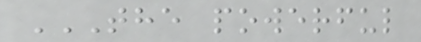THE POWERFUL
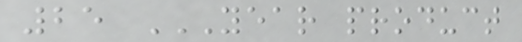25 YEAR PRODUCT
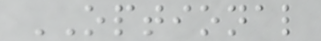OPTIONAL
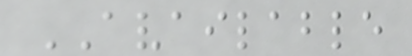AVAILABLE
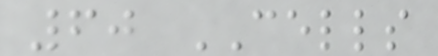60 CELLS
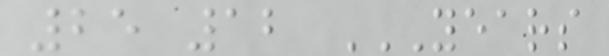25 12 YEARS
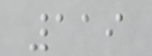119
